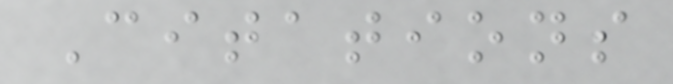Citations
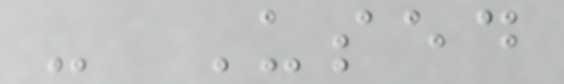- Used
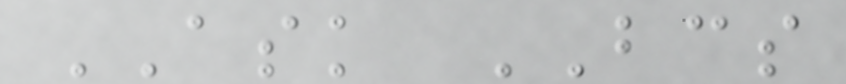ASK BCS
